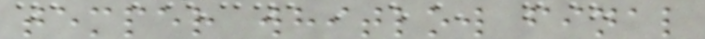temper whitlow final
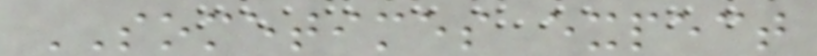SOMETIMES expect
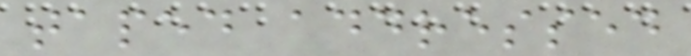taped addressed
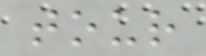tour
